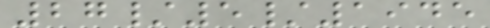27/5/1945
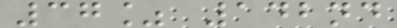37% 142nd
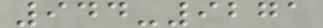944-9271
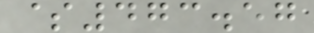$473.57
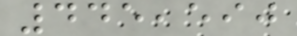445,590
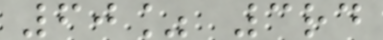60% 3rd
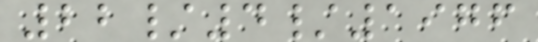22/4/1976
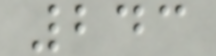243
